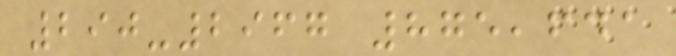290-2967 875,641
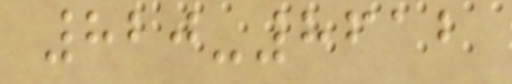820-8612
